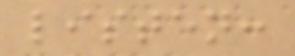listen:
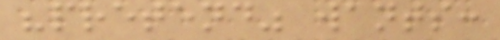"pretend" wants:
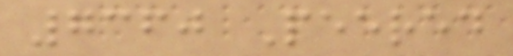7360 Peered
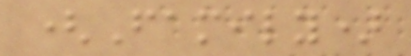(Family)
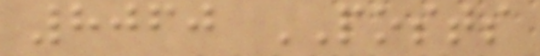8060 POSTS
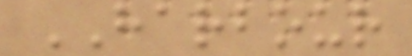HARBOUR
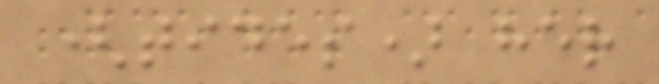(tides) her
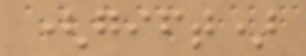(gift)
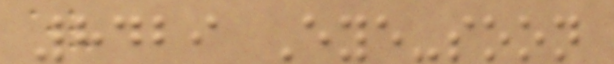8429 Eye-soon
